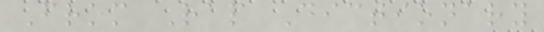From Rap Dictionary
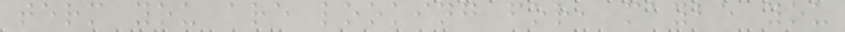term you are looking for, maybe you
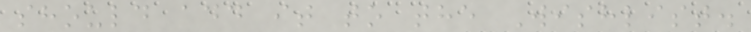should add it to the Wishlist.
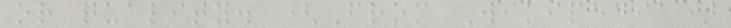or quality. (From Wikipedia)
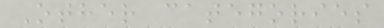Other categories
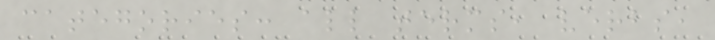categories: all terms, verbs,
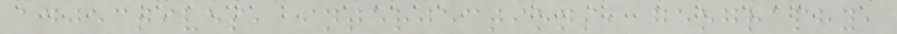adjectives, interjections, geography,
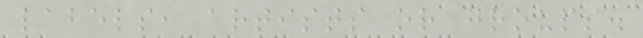labels, artists or groups.
